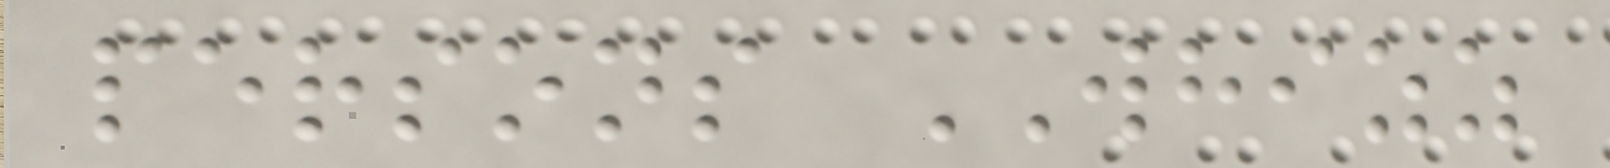persons WHIZZ
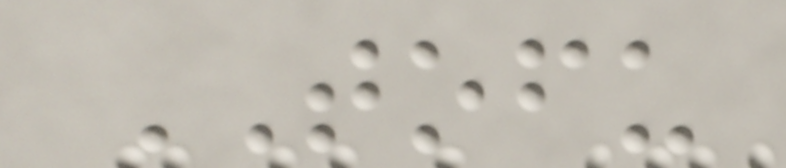TOFU
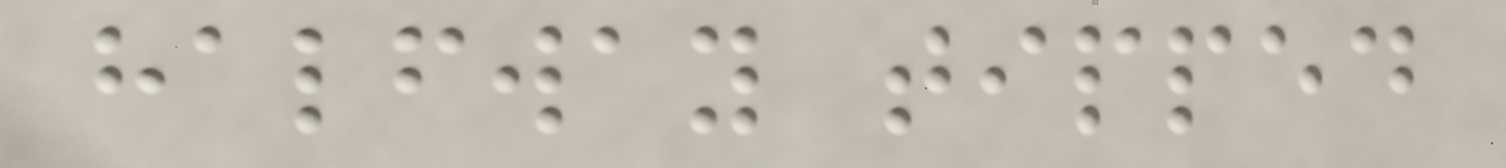halfway tipped
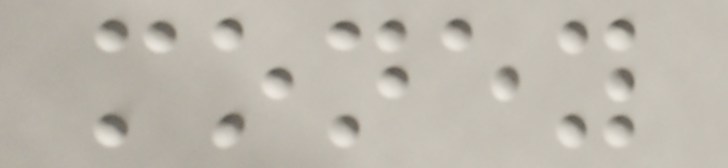money
